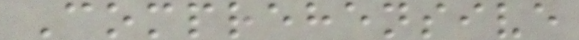Comprehensive
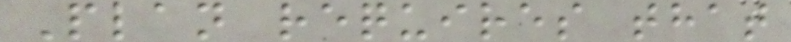Plan requires that
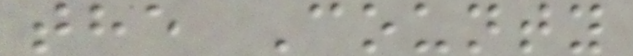the County
